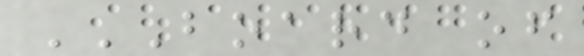BOARD OF
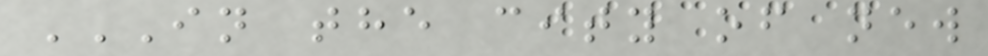IN THE CITY OF NEW
